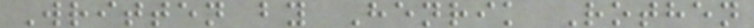Written by Henrik Rothen
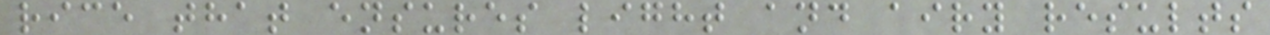rice that ensures light and airy results
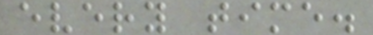every time.
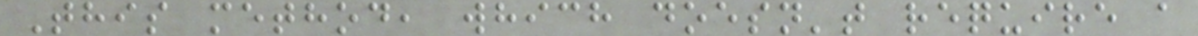This method, which doesn't require a
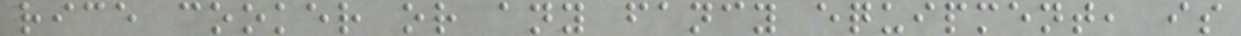rice cooker or any fancy equipment, is
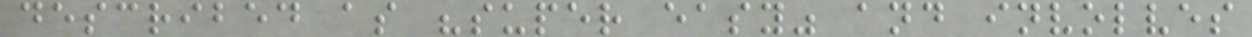described as "super easy" and involves
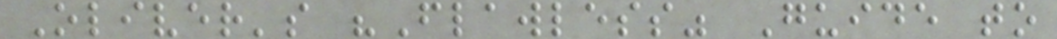Oliver's "Flawless" Guide to
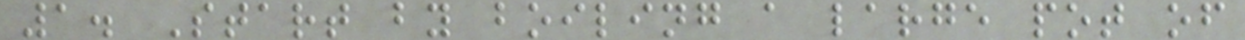1. Start by boiling a large pot of
